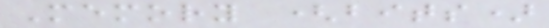Memory (bits)
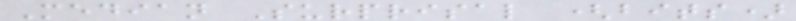Median Surprisal (bits)
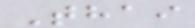Thai
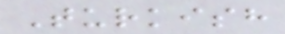Turkish
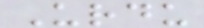Urdu
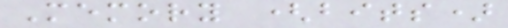Memory (bits)
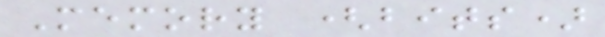Memory (bits)
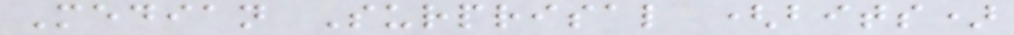Median Surprisal (bits)
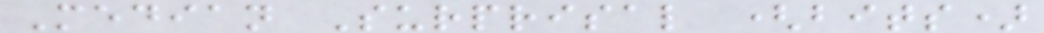Median Surprisal (bits)
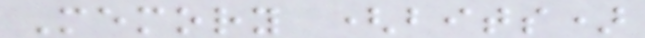Memory (bits)
